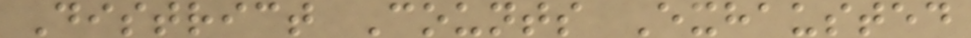District Counts Exhausted
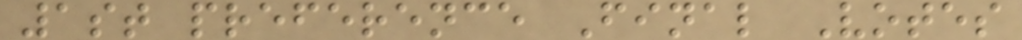1st preference Final Votes
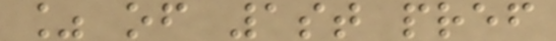% of 1st pref
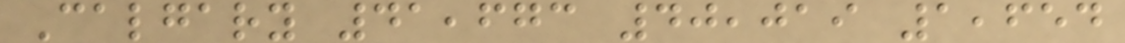Calgary 41,673 40,019 1,654
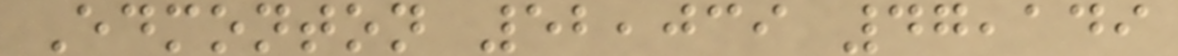Edmonton 52,039 47,149
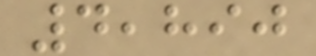4,890
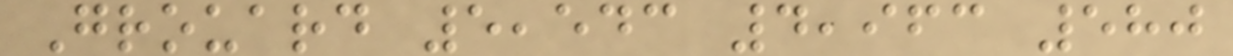Grouard 5,543 4,963 580
